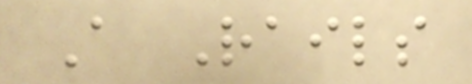A Rails
